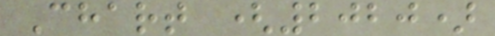Chart (2020)
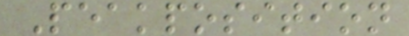Peakposition
